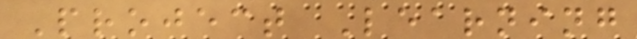Project Learning
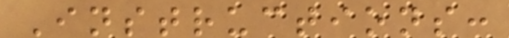Instructions:
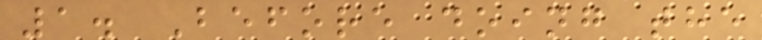1. Before doing the
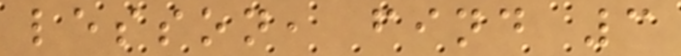lesson, find 3
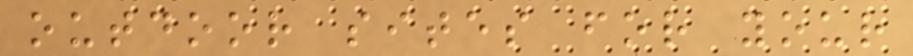outdoor sites for your
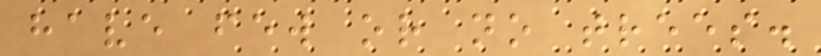have few or no trees.
